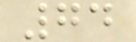74
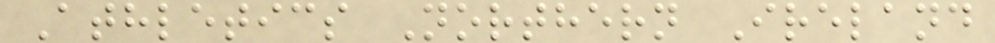Athletics Northern Ireland
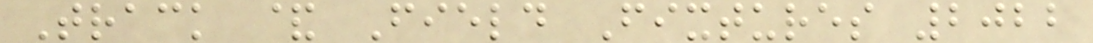Track & Field Fixtures 2022
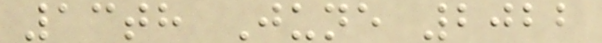13th June 2022
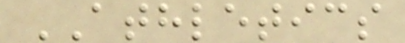ATHLETICS
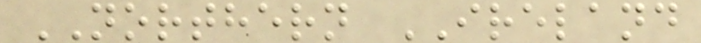NORTHERN IRELAND
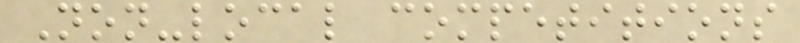Non-local competitions
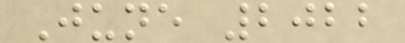June 2022
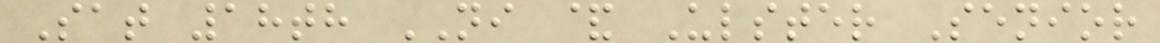Sat 18th NI & Ulster Senior
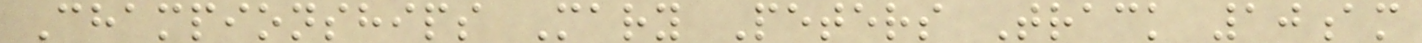Championships Mary Peters Track 10am
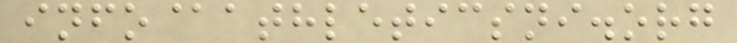info@athleticsni.org
